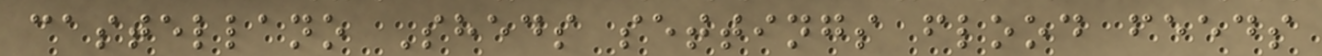castellano Sheds settings flood feeds
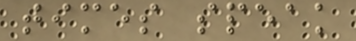times speak
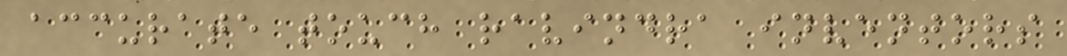accurate touch ravindra inventors
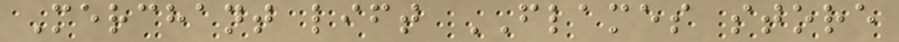Merchant lift FLAMES store
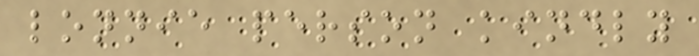lonnie person kindly
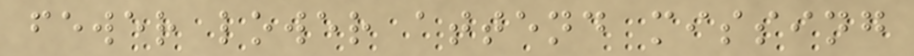fewer lower attend missing
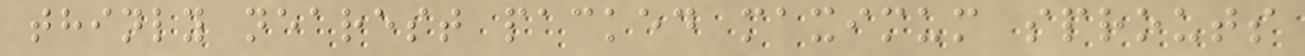thinly nearest packed maximum sprouts
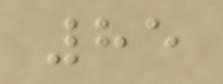85
